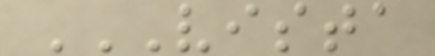VISTA
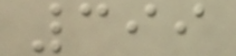399
